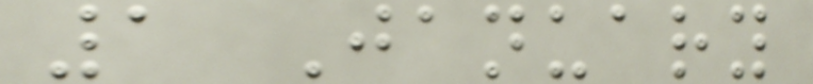1 January
